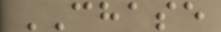CHASE
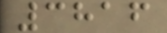3816
